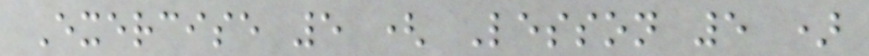Exercise 5 ( Lesson 5 )
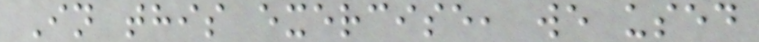In this exercise, we used
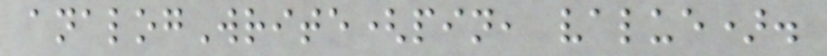analogWrite(pin, value).
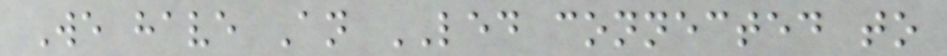We have An LED connected to
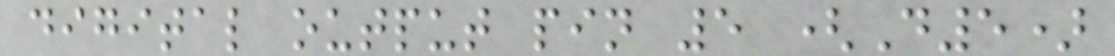digital output pin 5 (D5)
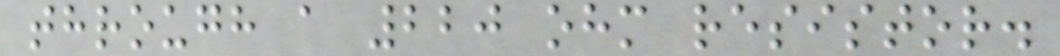through a 220 ohm resistor.
